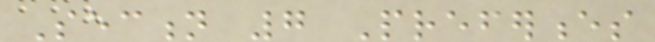Section 7 Preferences
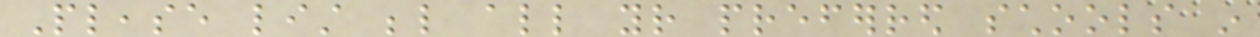Please list below all your preferred schools in
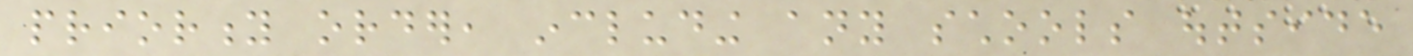priority order, including any schools outside
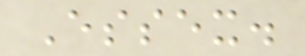Essex.
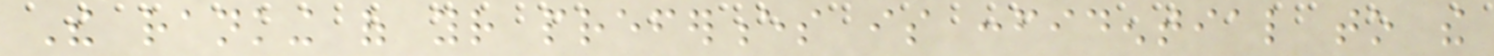The ranking of your preferences is confidential to the
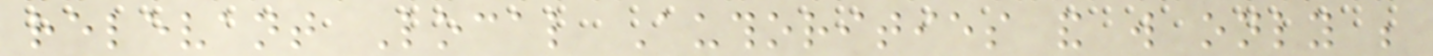relevant Local Authorities and will only be
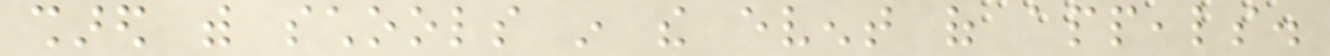shared with schools in the event of appeals.
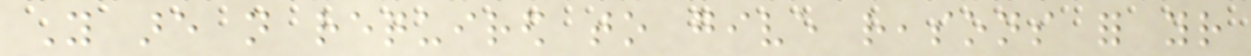You are not required to give reasons for your
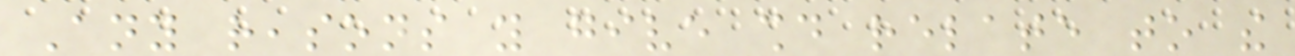Any reasons you give should relate to the
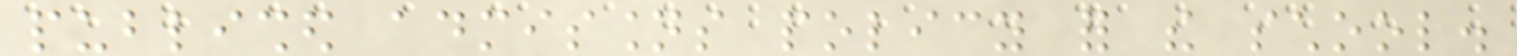published admissions policy for the school.
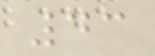43
